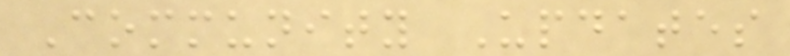Community Updates
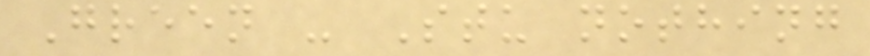Green - Stu nothing
